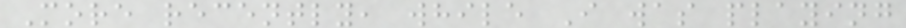More recently, while I was playing
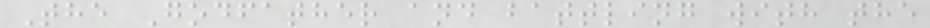The Godfather and battling with the
